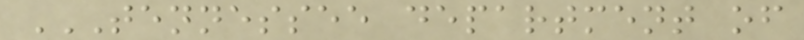TENNESSEE DEPARTMENT OF
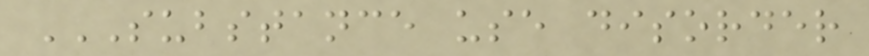SUBSTANCE USE DISORDER
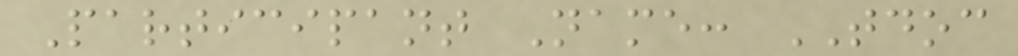Participant Name: TDOC
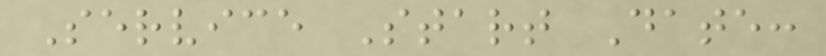Service Start Date:
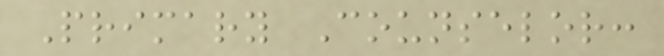Primary Counselor:
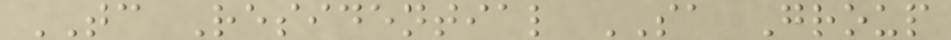TC Residential SA Group
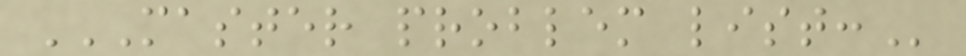MASTER PROBLEM LIST:
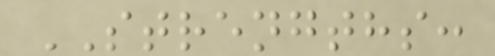STRENGTHS:
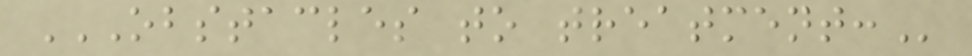OBSTACLES TO TREATMENT:
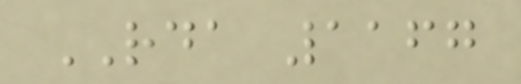RDA 1167
